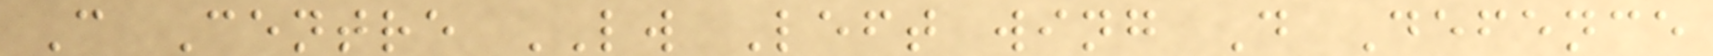C Centre LW Left wing D Defence
